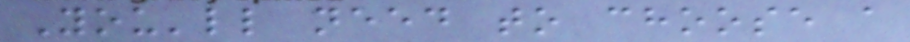You'll need to choose a
